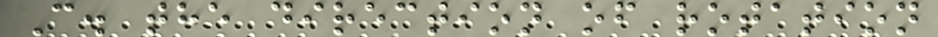C. the direction of rotation
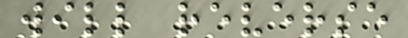will reverse
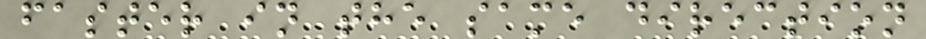faster in the same direction
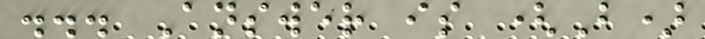... Answer is (B)
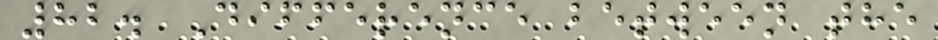82. Difference between the
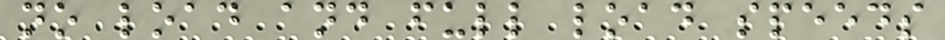no load and full load speeds
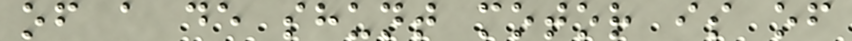of a de shunt motor is of
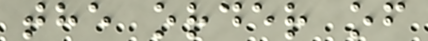the order of
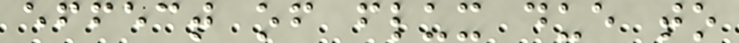effect of flux due to
